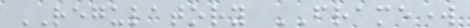REGULATORY FRAMEWORK
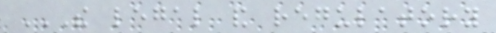THE LEGAL AND REGULATORY
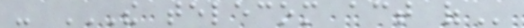- THE TELECOM ACT OF
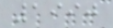1990
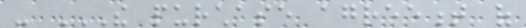- THE PURCHASE AGREEMENT OF
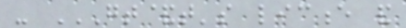- GT&T'S LICENCE AND
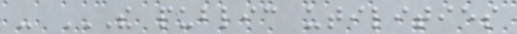- THE PUBLIC UTILITIES
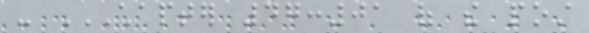- CHAPTER 47:01 OF THE POST
